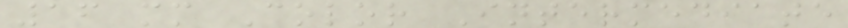16 mm Color Intermediate
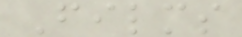Films
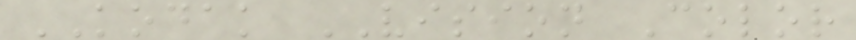KODAK VISION Color
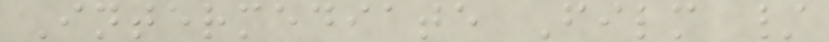Intermediate Film /
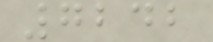7242
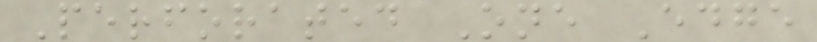Perforated One Edge
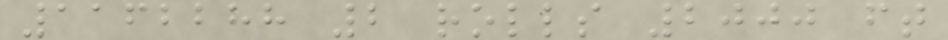1162288 2 rolls 2000 ft
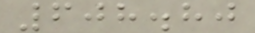608.80
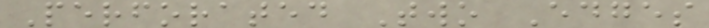Perforated Two Edges
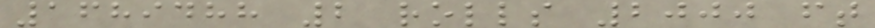1689488 2 rolls 2000 ft
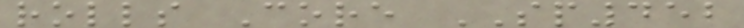rolls Core SP452
